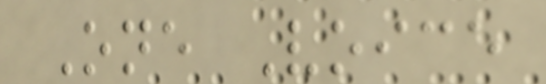One Voice
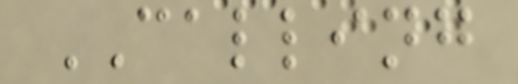CALLING
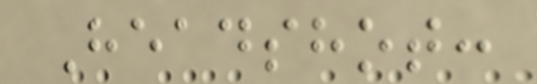Headshot:
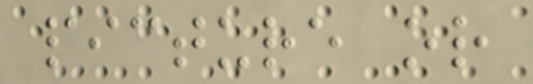picture or
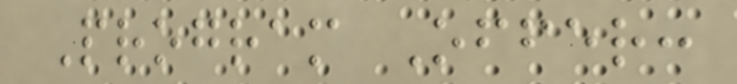Program Offer:
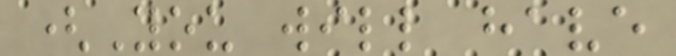(You will have
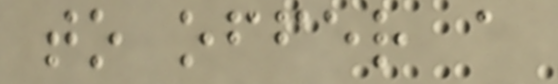to offer a
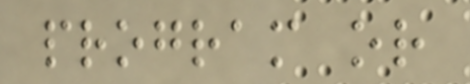program or
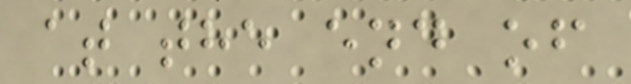at the end of
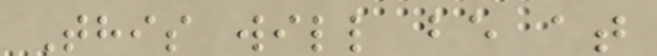This will be at
